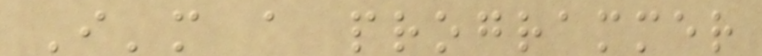I'm a programmer
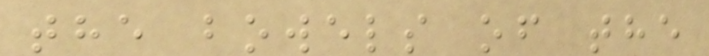the bowels of the
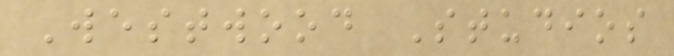Westwood Studios
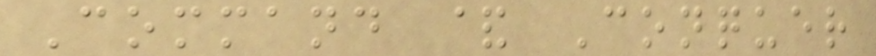Command & Conquer
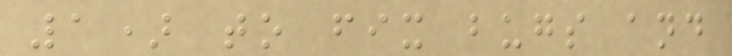1) to fix bugs and
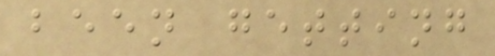been getting
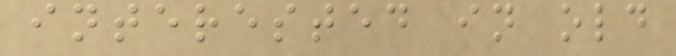interested in old
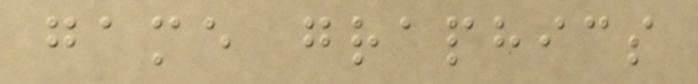game graphics
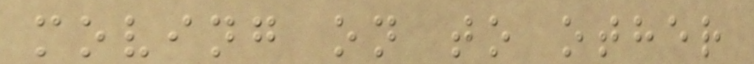moving on to other
